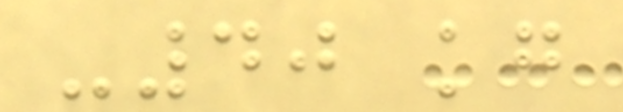-40 kg
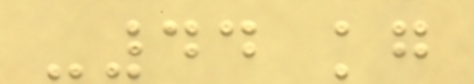-44 kg
